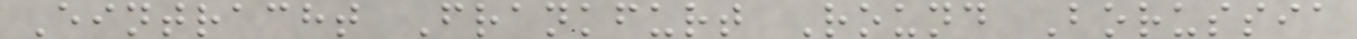Eintracht Frankfurt Round Borussia
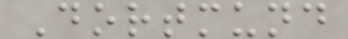Dortmund
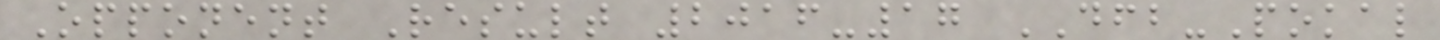Opponent Result 2016-17 DFB-Pokal
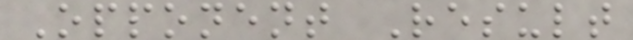Opponent Result
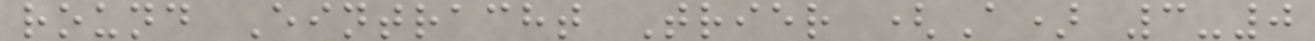round Eintracht Trier (A) 3-0
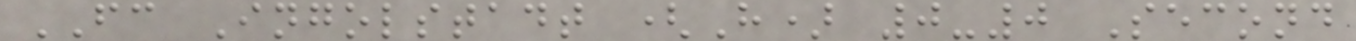FC Ingolstadt (H) 0-0 Second
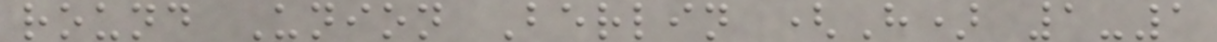round Union Berlin (H) 1-1
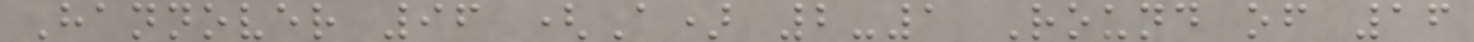Hannover 96 (A) 2-1 Round of 16
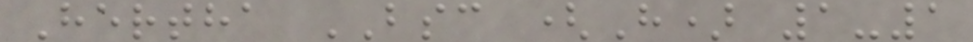Hertha BSC (H) 1-1
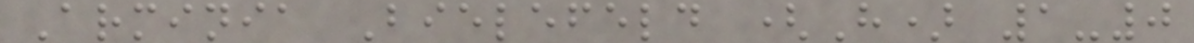Arminia Bielefeld (H) 1-0
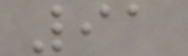91
